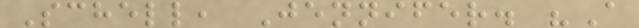Schell, Jennifer. "A
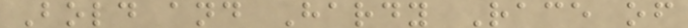Bold and Hardy Race of
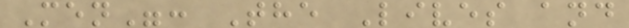Men": The Lives and
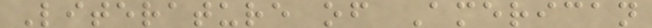Literature of American
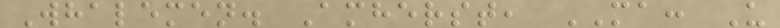Whalemen. Amherst, MA: U
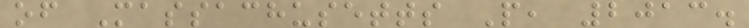of Massachusetts P, 2013.
